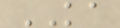KA
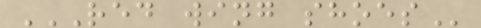RED WING SHOES
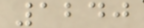1240
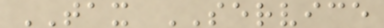TAX SERVICE
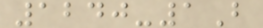1240-1B
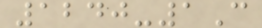1240-1C
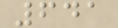641
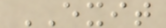EXIT
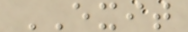EXIT
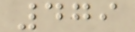479
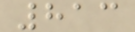813
